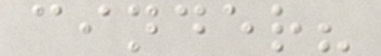cinder?
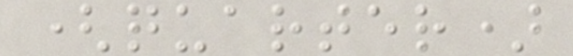(quarter)
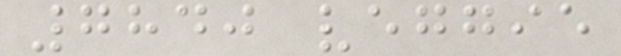7840 veggie
